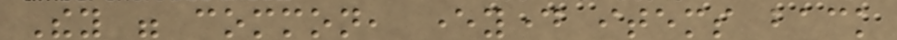They were common, everyday items back
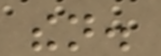then.
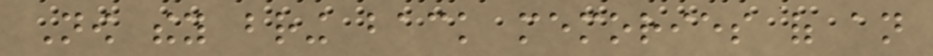Now they bring back memories of an
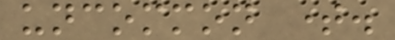uncommon time.
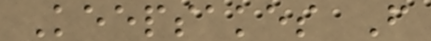Keepsakes From
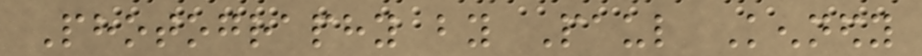Photography by Paul Kennedy
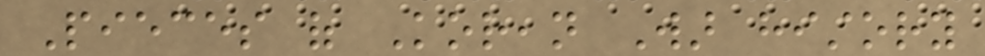Pieces of Korean War history
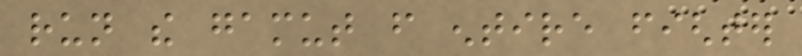run the gamut from entire fighter
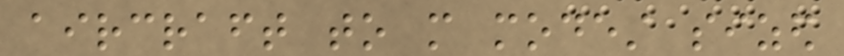aircraft to more modest sized
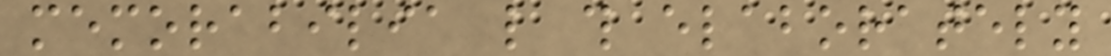memorabilia like this elaborately
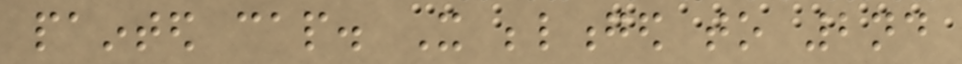painted cap. It belonged to 2nd
